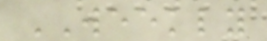WEEKLY
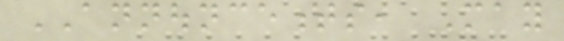ANNOUNCEMENTS, May
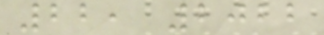22, 2022
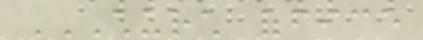CHURCH OFFICE
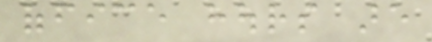office hours are
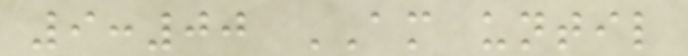9:00 AM until
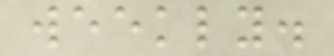weekly.
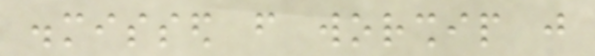dismissed from worship just
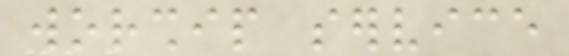worship service
